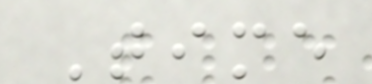Time
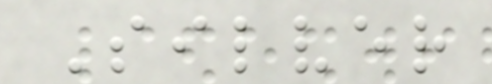Silver
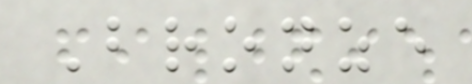Bronze
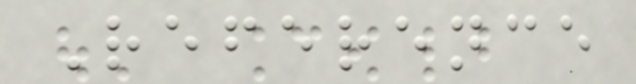Reference
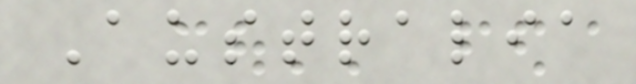Australia
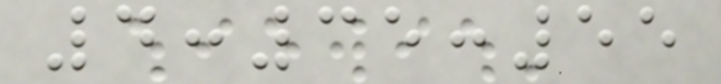4:35:55
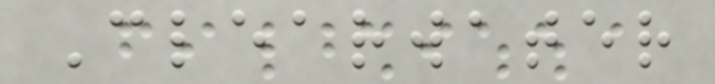Clearwater
